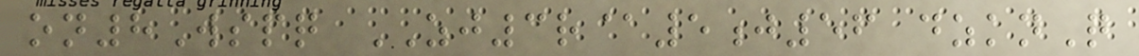on8Wspq ZJ3r@5j56 dzknQ
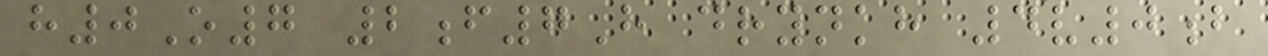h0O7 2f7H drynkh 4v0b
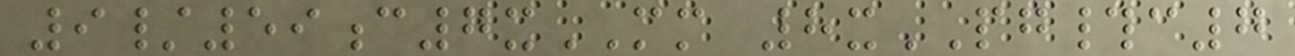9/59c7xMM 8xPG#c7
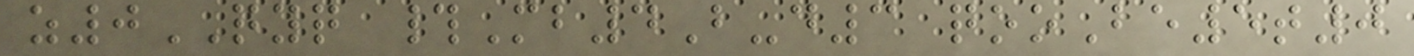z0QYQ #Mb4B-d3 qooBe5t0
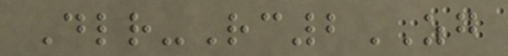Dlr-Rc2ZG
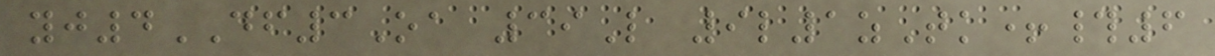yj4DF3Oa 39L 9l1zTk+#6
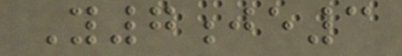Y7je3
